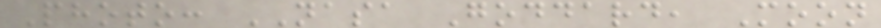Photo: NASA Goddard, Moon
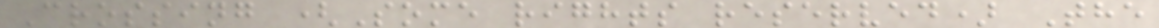Crossing (Some rights reserved) The
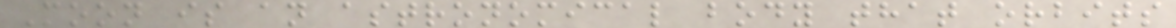Moon is an astronomical body that orbits
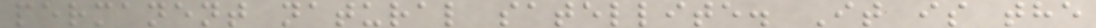permanent natural satellite. It is the
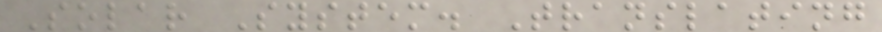Solar System. Translating
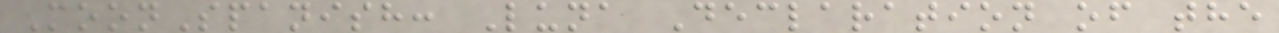MoonSpanish: Luna Declaration of the
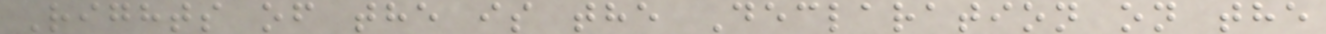Rights of the is the Declaration on the
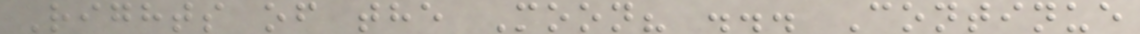Rights of the Moon? ... Continue
